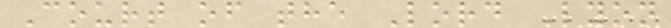Court of the Lord Lyon
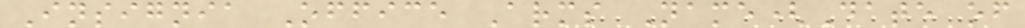Insignia Office Arms Name(Date of
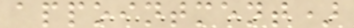appointment)
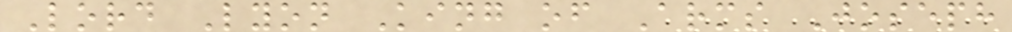Lord Lyon King of Arms Joseph
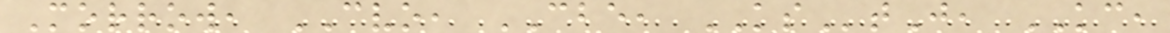Morrow, CVO, CBE, KStJ, KC,
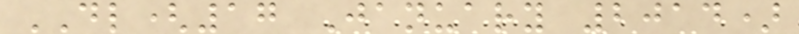DL(17 January 2014)
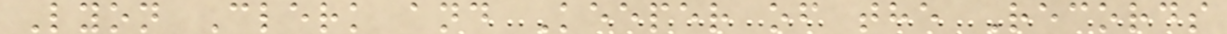Lyon Clerk and Keeper of the Records
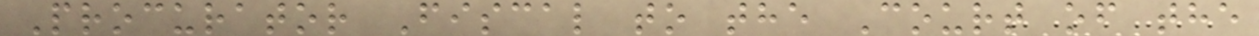Procurator Fiscal to the Court of the
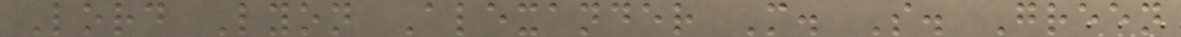Lord Lyon Alexander M. S. Green
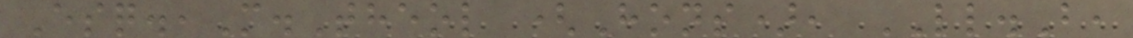Esq.,M.Theol (Hons), LL.B,
